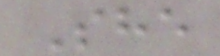She
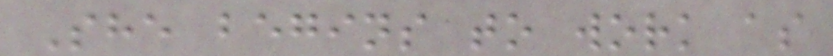She begins to work as
